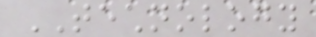TECHNOLOGY
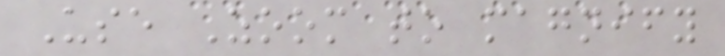Use Zoom to magnify
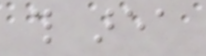this area
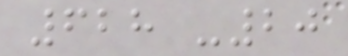628 -20
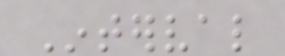Interval
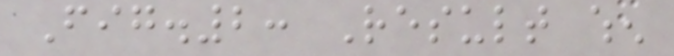Fig.2: Result when
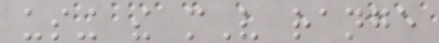using the mV range
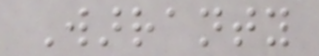Warranty
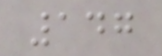147
